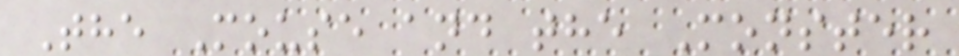The Mouse and the Monster
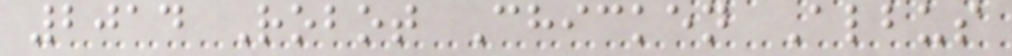2014 Robot Chicken Albus
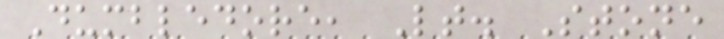Dumbledore, Lt. Stone
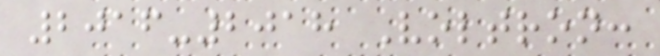2016-2018 Voltron:
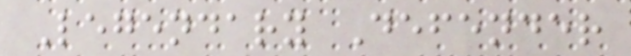Legendary Defender
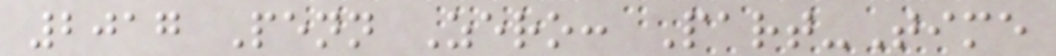2017 Penn Zero: Part-Time
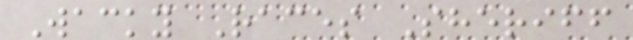Wacky Races Sheriff
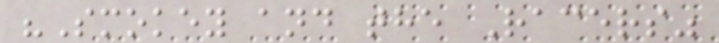"Smokey and the Racers"
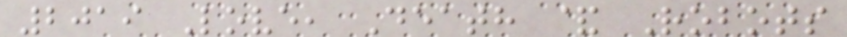2019 Love, Death & Robots
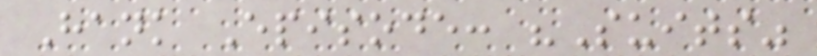Hank Episode: "Suits"
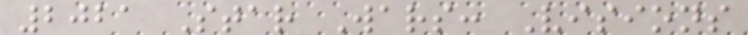2021 Star Wars: Visions
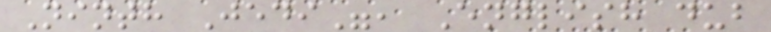Ninth Jedi", English dub
